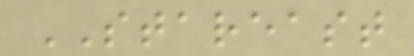STAREAST
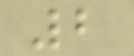2
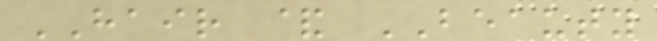HAIR & BEAUTY
